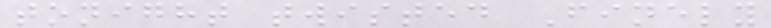tonight twisted Finely
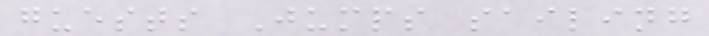guests Jumps sailing
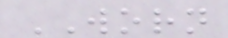WORN
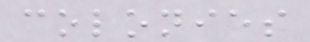colonies
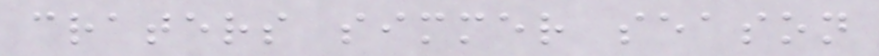craters simmer season
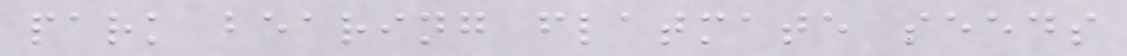park bearing flatmate seeds
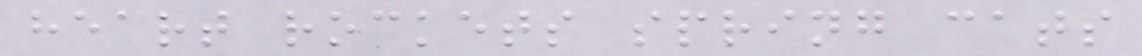heart rockets spring cats
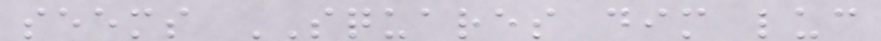seems SQUARES dim luc
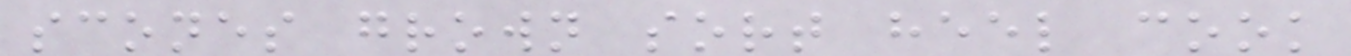scones grown sort heel cook
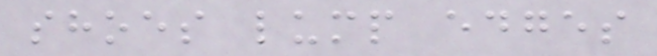shoes lump edges
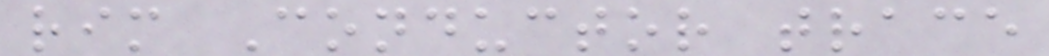rim Conductor trace
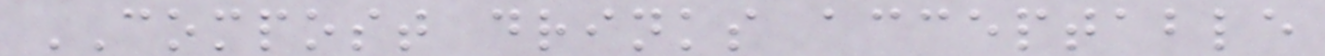COMPOST drinks acceptable
